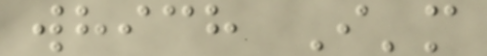which I'm
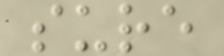sure
